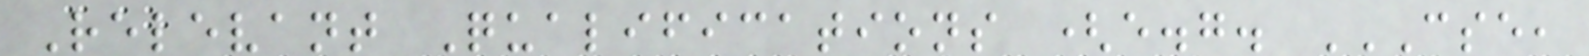Relevant Qualifications (e.g. CSE,
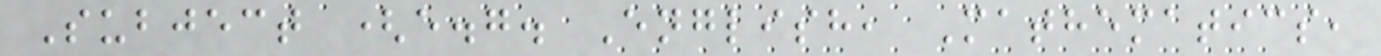Subject (e.g. English, Mathematics,
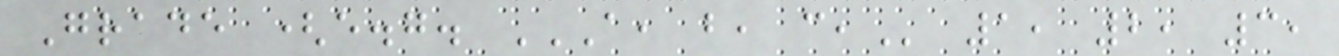Grade (e.g. A, B, C, 1, 2, 3,
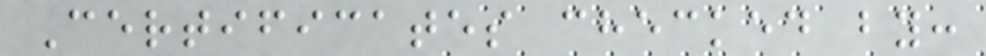Certificates checked by:
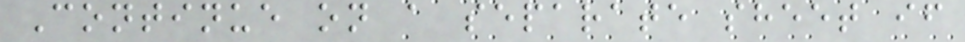Continue on a separate sheet if
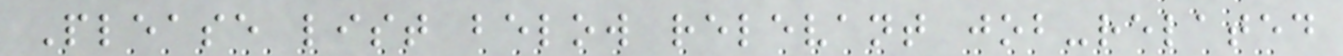Please list below relevant job-related
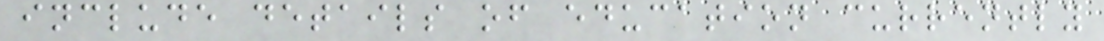include details of education currently
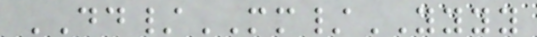DD/MM/YYYY
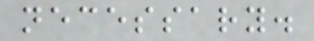necessary.
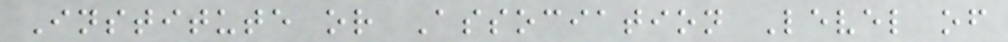Institute or Association Level of
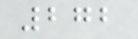272
